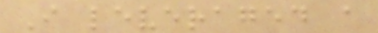I leveraged a
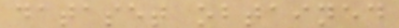dataset obtained
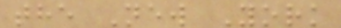the New York
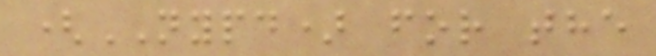(NYPD) for the
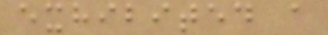exhibited a
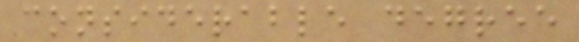considerable degree
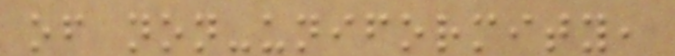of non-uniformity,
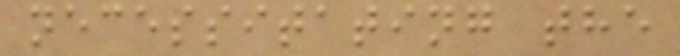necessitating the
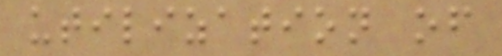utilization of
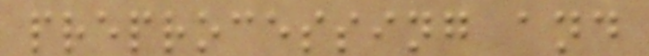preprocessing and
